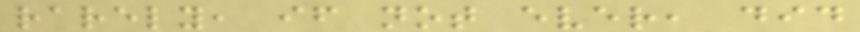rarely, if not ever, did
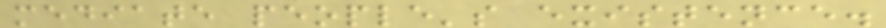mediate people's existence.
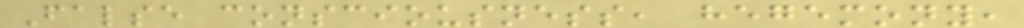False consciousness, hegemony,
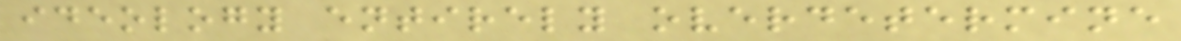ideology entirely overdetermine
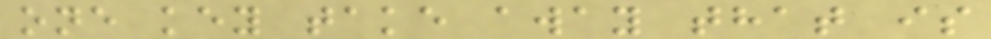one key take away that is
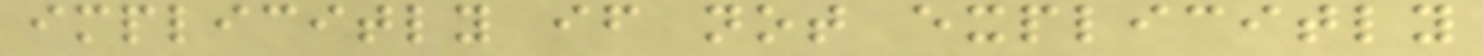implicitly if not explicitly
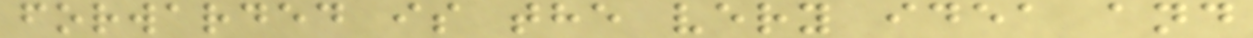forwarded is the very idea and
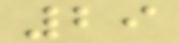29
